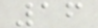16
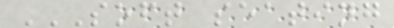SOFT SEATING
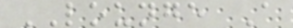LOUNGE A
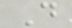D
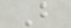B
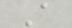A
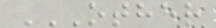OTHER
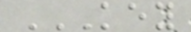KEY
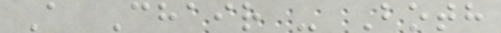A Chair - Both
